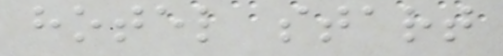hotel start
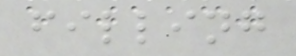filling
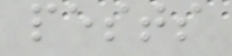pests
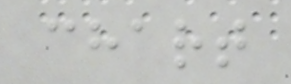chart
